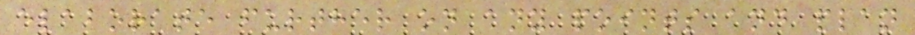elaborate further on any points and plan
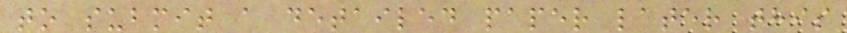to submit a detailed paper later this
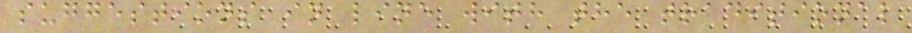suggestions in line with the traditional
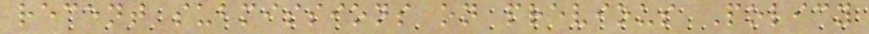recent submissions on previous Policy
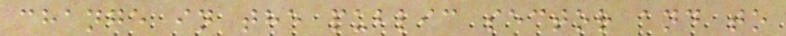change in the public sector and to
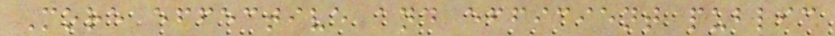More effective and efficient public
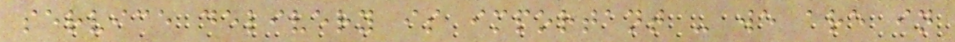service delivery is important - we are in
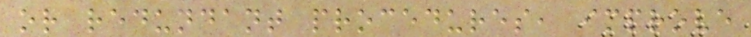or redundant procedures, improve
